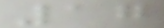17
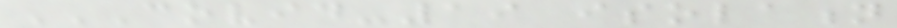COVID-19 ISOLATION
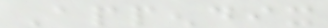Appendix
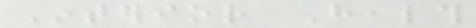Interior Health
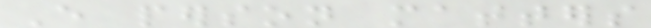Every person matters
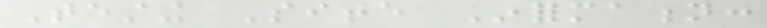Testing Site Information:
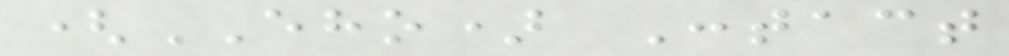(EHO) Contact
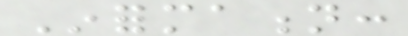Information:
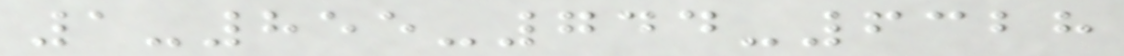1-855-744-6328
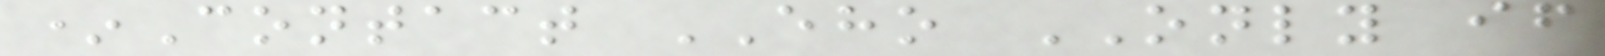*Contact EHO ONLY if
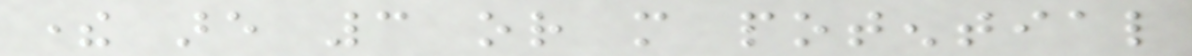there are 3 or more potential
